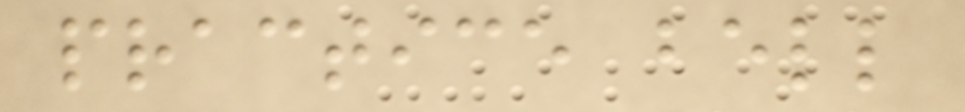practice bell
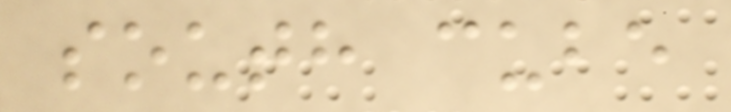south cube
